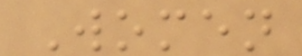Women
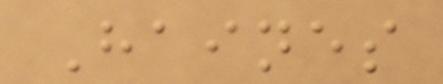Haines
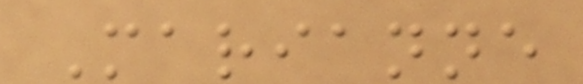Marianne
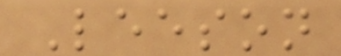Leeson
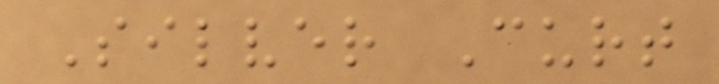Silver Curt
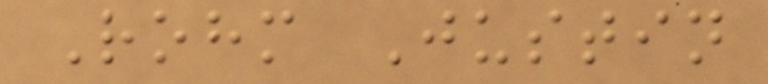Rohm Justin
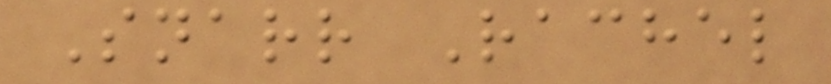Snarr Rachel
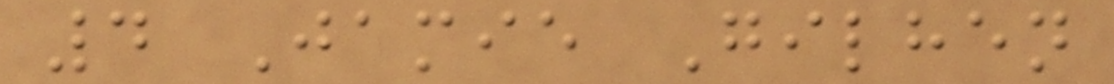4 Jamie Gilhen
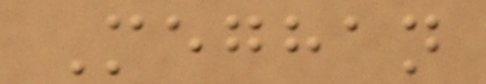Meghan
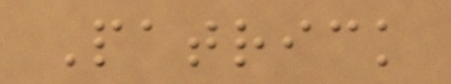Patrick
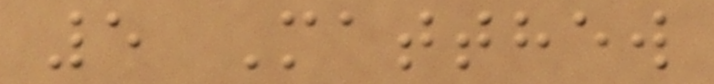5 Matthew
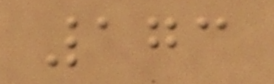173
